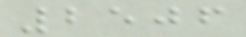2506
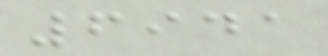6941
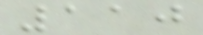110
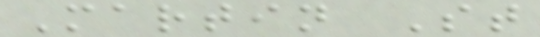Martin St
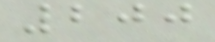200
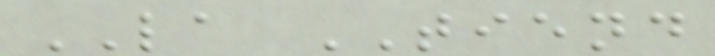LA TIEND
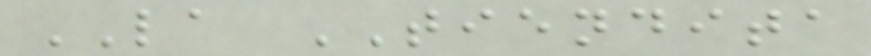LA TIENDITA
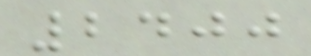2400
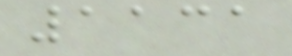1131
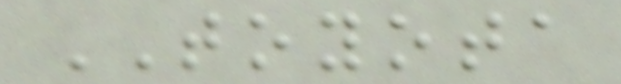TOYOTA
